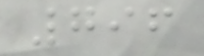796
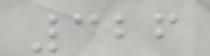326
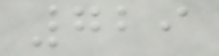729
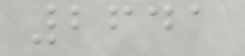2641
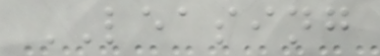LEASING
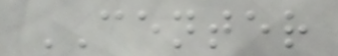CENTER
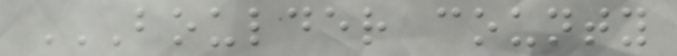BOULDER COUNTY
